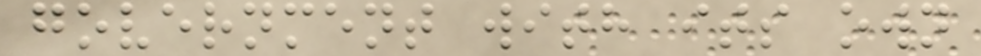government with its own
